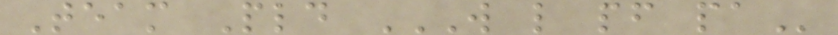Team Pld W L PF PA
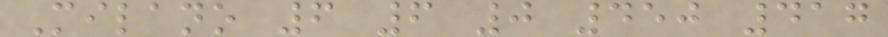Milano 6 6 0 450 417
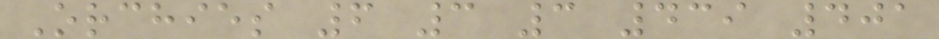Orchies 6 3 3 439 401
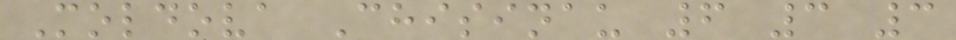Moldova Chisinau 6 3 3
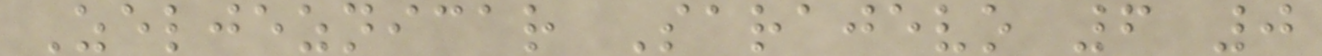Zeljeznicar Sarajevo 6 0
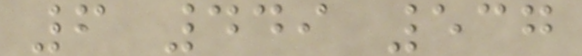6 449 537
